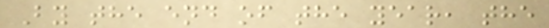By the end of the year, the
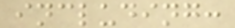including:
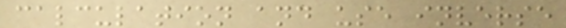calculation and use inverse
